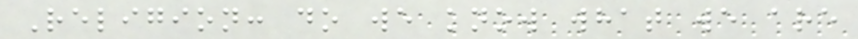Religion: do we know what we are
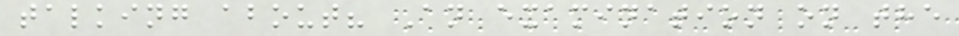talking about? An examination on the
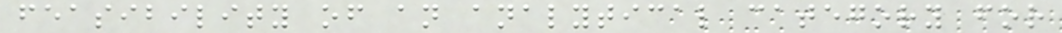feasibility of an analytical category for
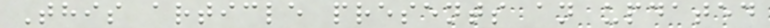This article presents an updated
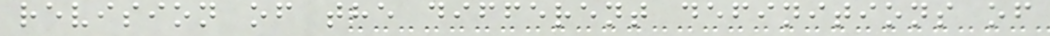revision of the different definitions of
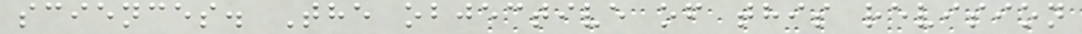sciences. The objective of this revision
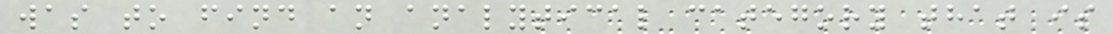was to find an analytical category that is
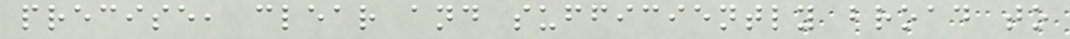precise, clear and sufficiently broad to
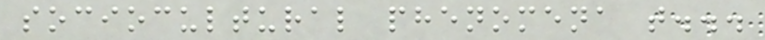sociocultural phenomena t...
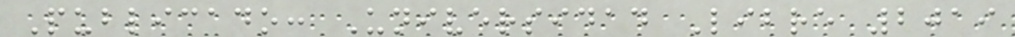Publicado: Universidad Libre 2019
